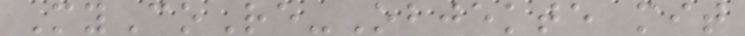MyCoRe-Objekte mit
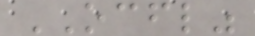OCFL"
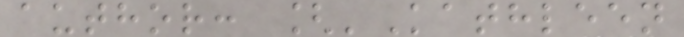author: ['Kathleen
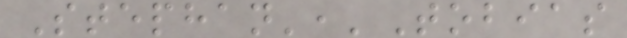Stephan','Tobias
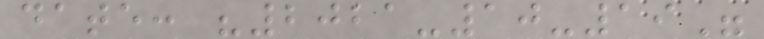date: "2021-10-19"
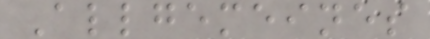Allgemeines
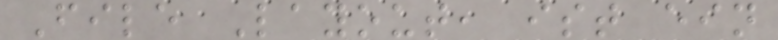File Layout, ist ein
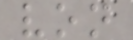von
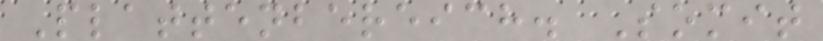Plattenbereich. Somit
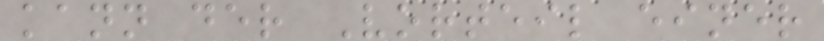kann der Vorteil einer
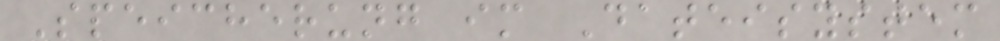Speicherung im Dateisystem
